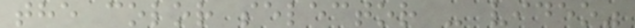the color selector - video"
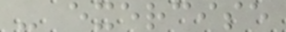- exercise
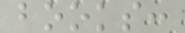books:
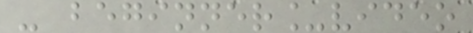- beginner_video
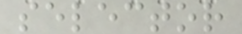selector
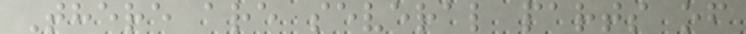There are several parts of
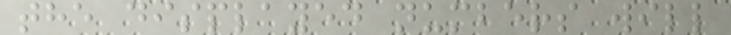the displayed numbers will
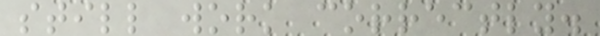still work correctly.
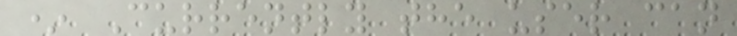* Currently the user can
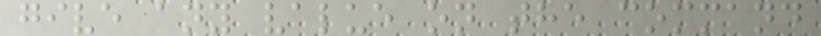give any value on the command
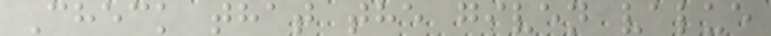Check that the given value
